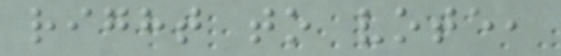right to vote,
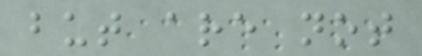but are not
